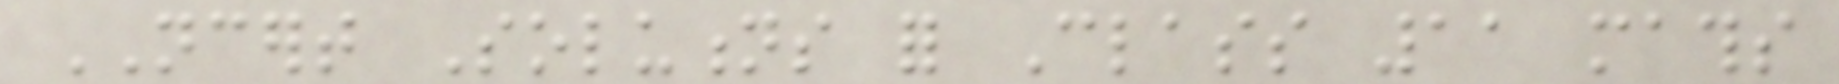NCERT Solutions for Class 11 maths
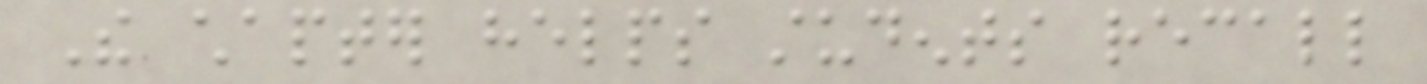The chapter helps students recall
